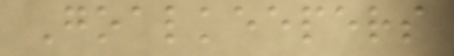Goalkeepers
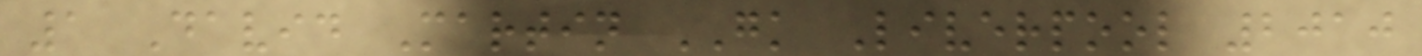1 David Martin GK Liverpool 2010
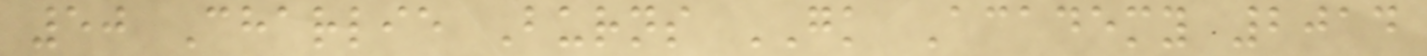50 Charlie Burns GK Academy 2014
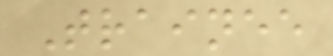Trainee
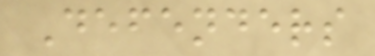Defenders
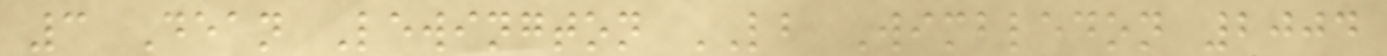3 Dean Lewington LB Wimbledon 2004
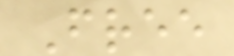Free
